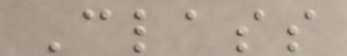Class
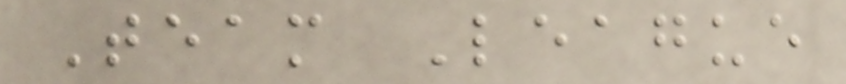Team League
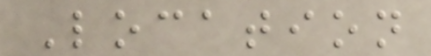Location
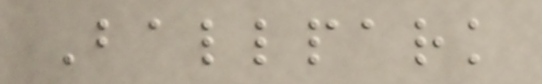Ballpark
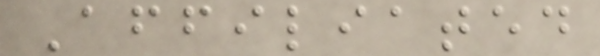Affiliated
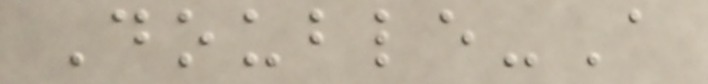Double-A
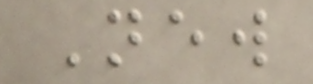New
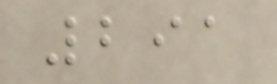291
